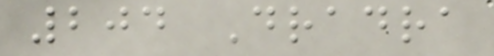204 Dradra
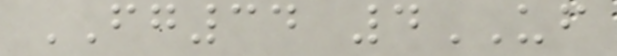FG34 4UF
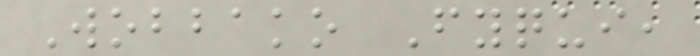Wobbako Fyqui,
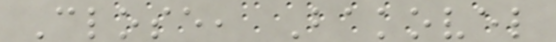Close, Bakovel
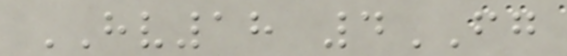HV18 4FG
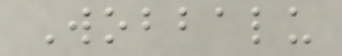Wobbalu
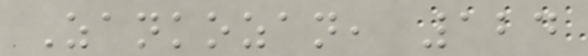Zankozan, 124
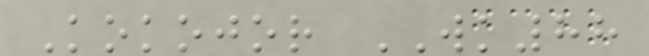Kokojor WK88
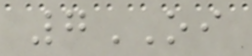7OI
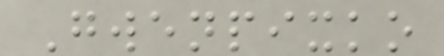Gwenpixko
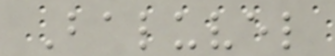Baluvel
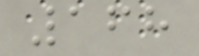168
